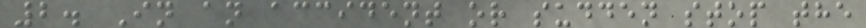2. In an accident or sudden stop the
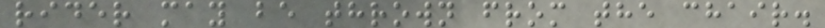rider may be thrown from the chair.
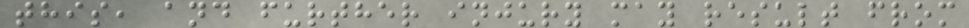this, and further injury may result from
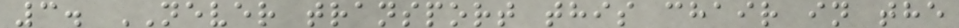3. NEVER transport this chair in the
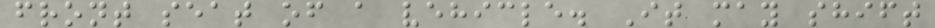front seat of a vehicle. It may shift
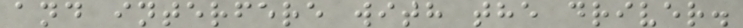and interfere with the driver.
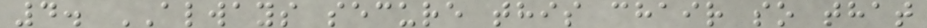4. ALWAYS secure this chair so that
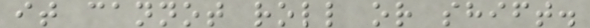it cannot roll or shift.
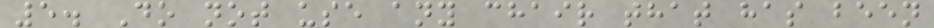5. Do not use any chair that has been
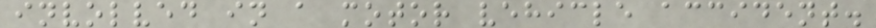involved in a motor vehicle accident.
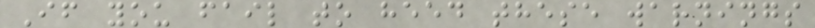If you fail to heed these warnings
